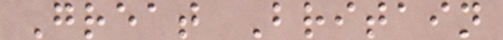Great Britain
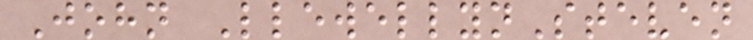John LlewellynSteven
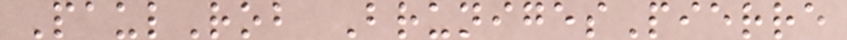PaulRob BrunigesPierre
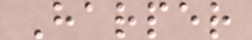Harper
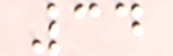34
